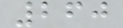260
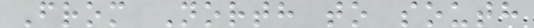From North to south
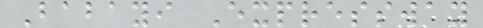Babayi Expressway
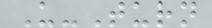U-Turn
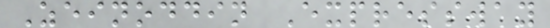Zeinoddin Expressway
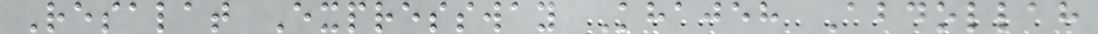Resalat Expressway Khajeh Abdollah
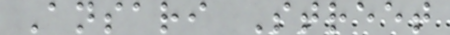Ansari Street
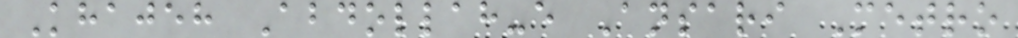Khajeh Abdollah-e Ansari Metro
